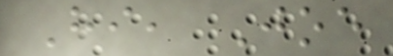Hi, Joe
